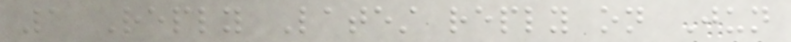1 Reply Latest reply on Jun
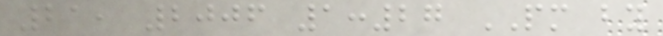21, 2006 1:27 PM by
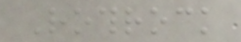Rothrock
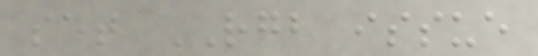set RGB issue
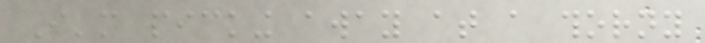I'm picking away at a thorny
